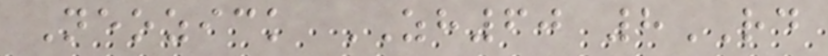Neozick ZH60 8RD
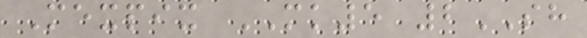Mexpix MK5 2SH
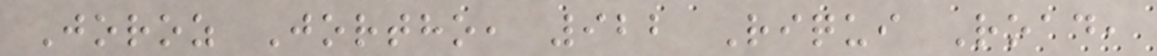Joroz Jortho, 922 Riqui Road,
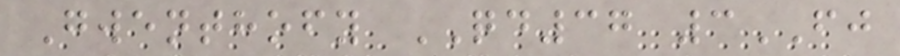Gwenthofy QD37 3FJ
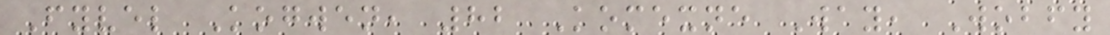Fyvel Kogwen, 82 Komexne Way, Wobfy
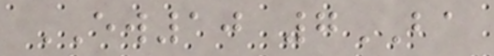EW10 7BA
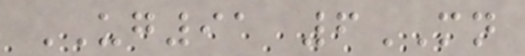UG91 6MN
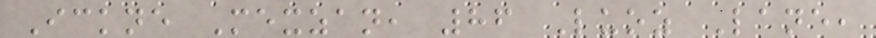Ickne Mexzan, 86 Luoz Lane,
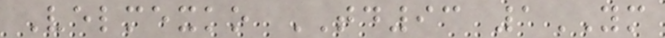Velmexko TD93 1YM
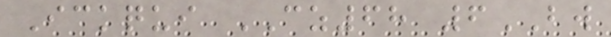Ickqui CZ68 6BW
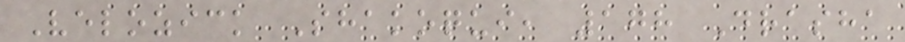Velozick Shakoqui, 178 Drasha
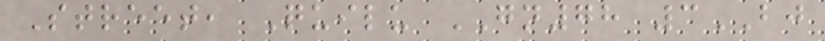Street, Quilu GN78 3BJ
